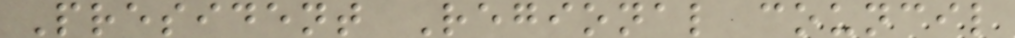President Regional council
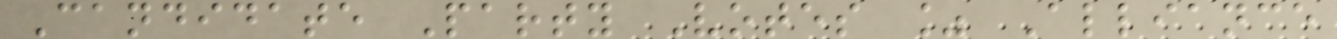Candidate Party Votes % Alliance
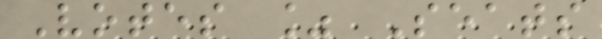Votes % Seats
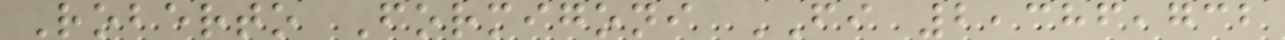Roberto Formigoni FI 2,386,732
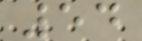54
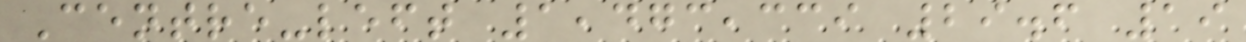Centre-left 1,473,339 29.6 19
